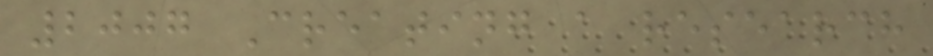2007 Creating a research
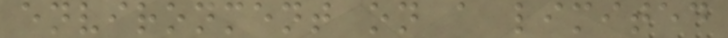environment on a limited
